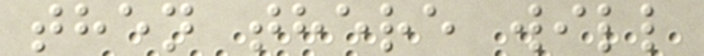then there will
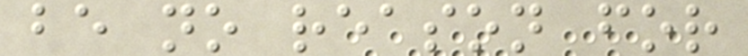be no reason for
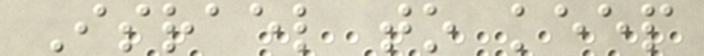Israel to keep
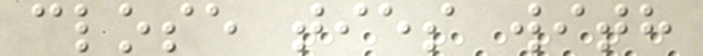close ties with
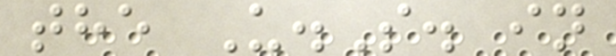the U.S. in
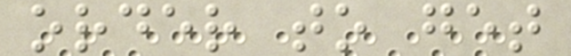order to get
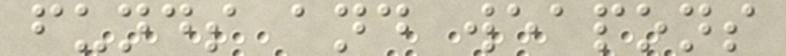funds and weapons
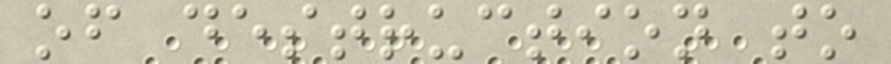of destruction to
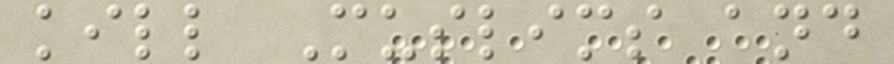kill Muslims and
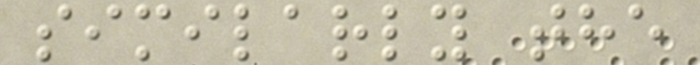similarly the
